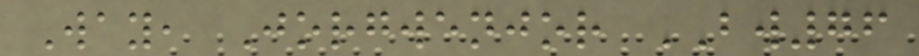Way, Jorgwenjor BW76
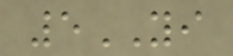5YI
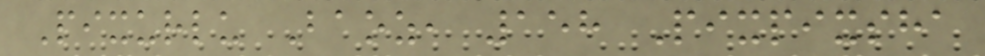Pixurlu Baoz, 158 Pixpixsha
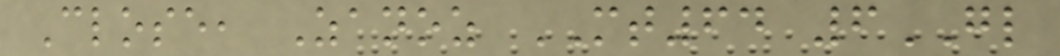Close, Zanoz MT64 6GL
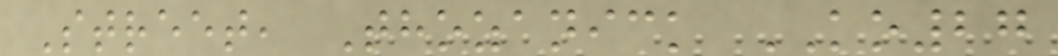Street, Thozanick KO27
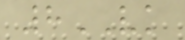8VK
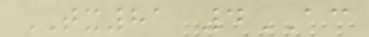TX81 4AC
